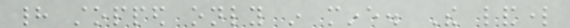had stopped only in mine. The landlord
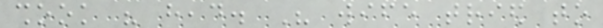shook his head. His wife tried to
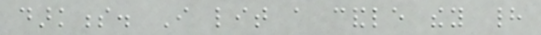darkness. I lit a candle they had
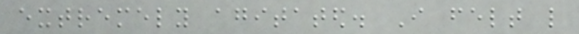extremely agitated. I felt like
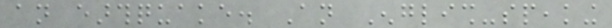an earthquake. An English-speaking
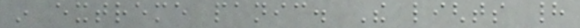in extreme panic. The lights had
